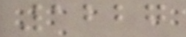1227
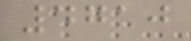4710
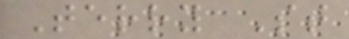Terry St
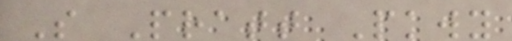S Pratt Pkwy
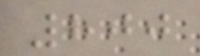800
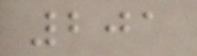201
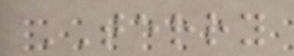TERRY
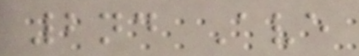2nd Ave
